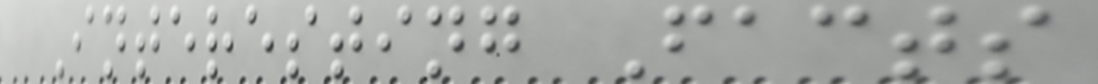Interesting Facts
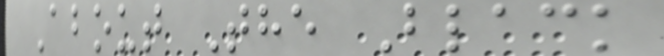About The Black
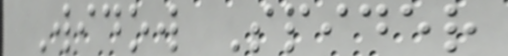Widow Spider
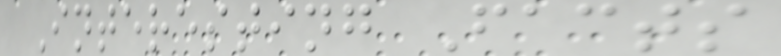Interesting Facts
